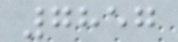7857
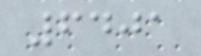6401
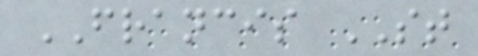FRANCIS ST
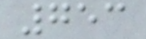753
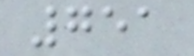751
